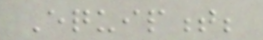Equipment;
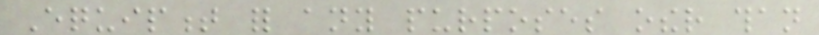Equipment for any purposes other than
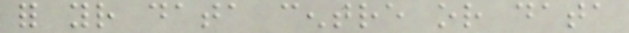for your data centre or data
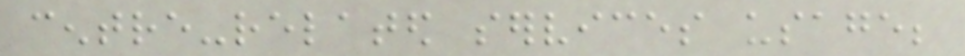centre-related services usage;
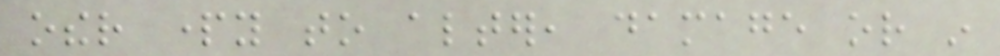other party to alter, damage or in
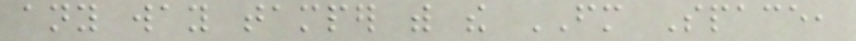any way tamper with the FM Space,
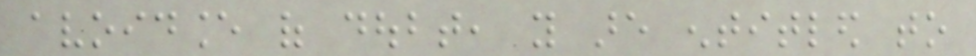avoidance of doubt, you are entitled to
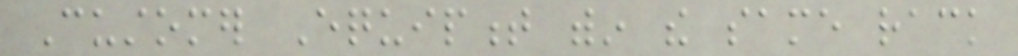Customer Equipment within the same rack
